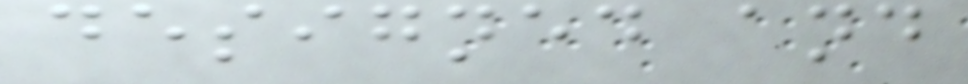designed and
